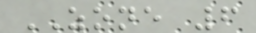ZONE 6
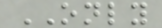ONLY
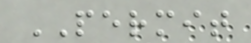PERMIT
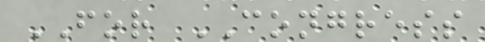FOR CONGRESS
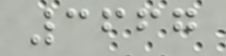3667
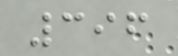396
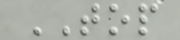TOP
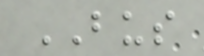BUS
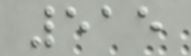515
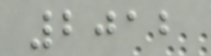2012
